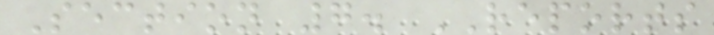Section 7. REPORTS
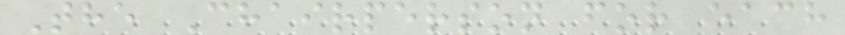The Chairperson for each
